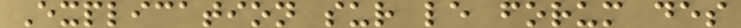Explication sur le forum des
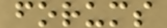forums
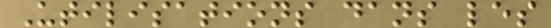Utilisations dans les
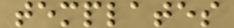templates
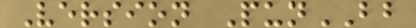Version PunBB
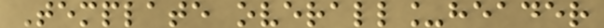Template overall_header
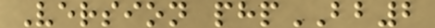Version phpBB2
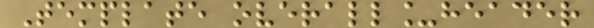Template overall_header
